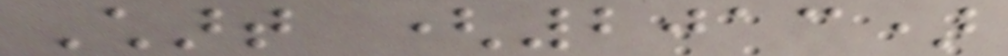Chart (2013)
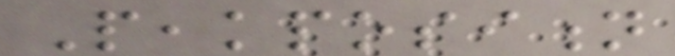Peakposition
